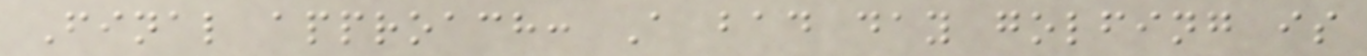Final approach: A bad day golfing is
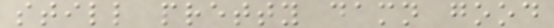still pretty damn good
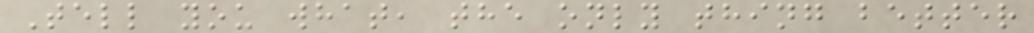Tell you what, the only thing better
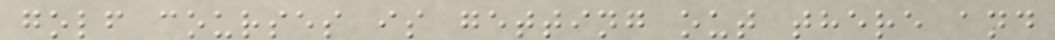golf courses is getting out there and
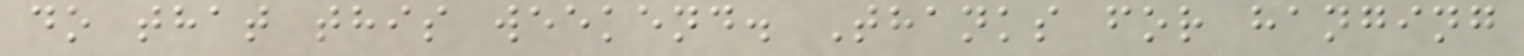do that this weekend. Thanks for hanging
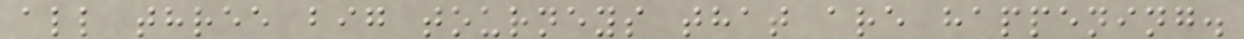all three big tourneys that are happening.
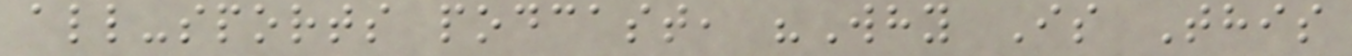all-sports podcast, "Why Is This
